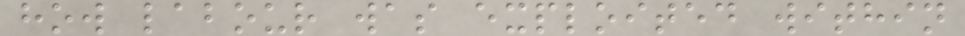how labour was exploited within
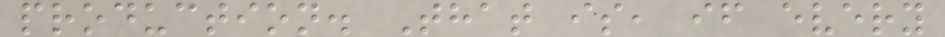production. That is, if every
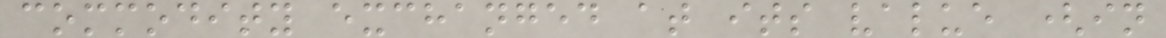commodity exchanged at its value (in
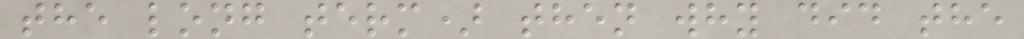the long term) then why did the
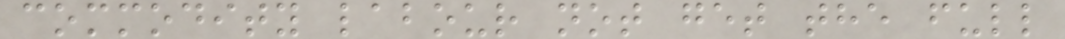commodity labour not get the full
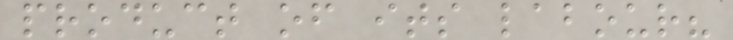product of its labour?
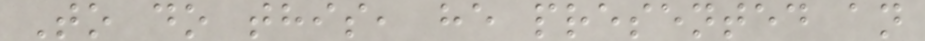To do this, he presented an
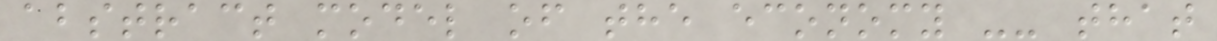abstract model of the economy -- that
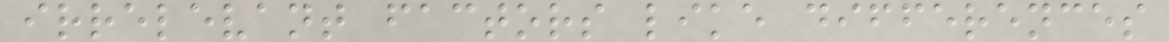irrelevant factors like differences
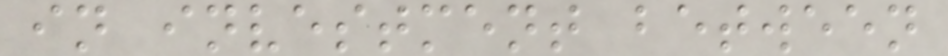in investment between
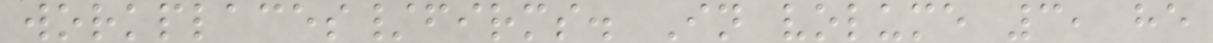workplaces/firms. In volume 3, he
